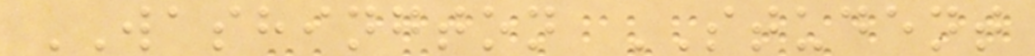WASHINGTON STUDENT
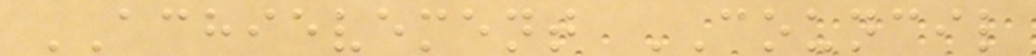ACHIEVEMENT COUNCIL
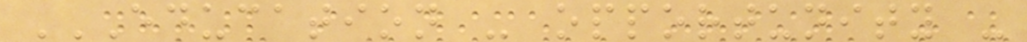EDUCATION - OPPORTUNITY -
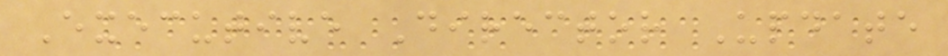Executive Director Update
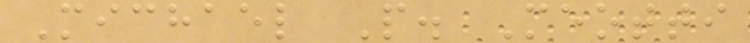Michael P. Meotti
